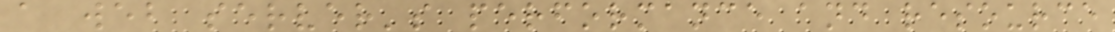a web server's performance and resource
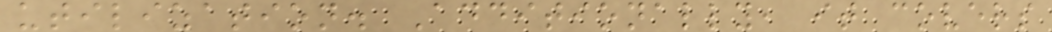utilization. Additionally, it covers
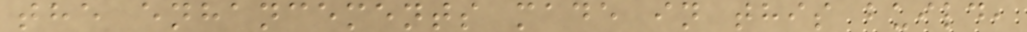the enhancements made in this build,
